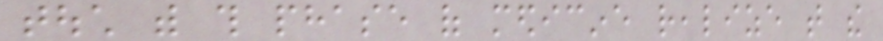touch with this phase of medicine realize that the
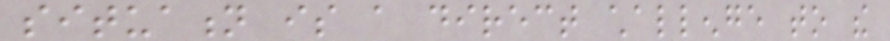situation is a direct challenge to the
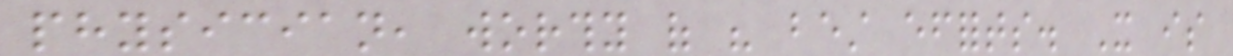physician, worthy of his best efforts. It is
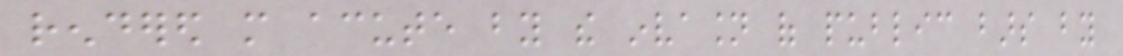rendered more acute by the invasion of public bars by
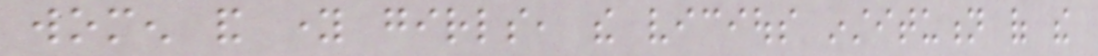women and young girls, the vicious institution of the
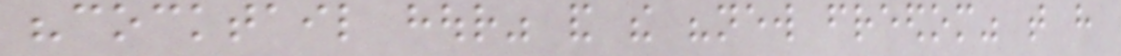"cocktail hour" and the "new freedom" that have
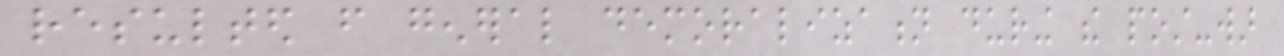resulted from general demoralization during the post-war
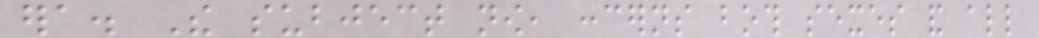era. The subject now, concerns both sexes and all
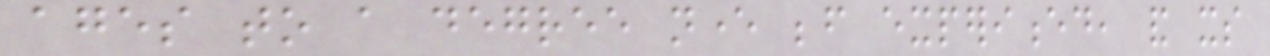ages to a degree never before experienced, and its
